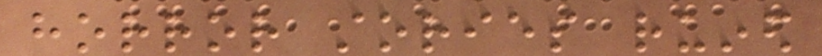horror stories ruined
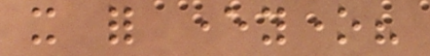it for everyone?
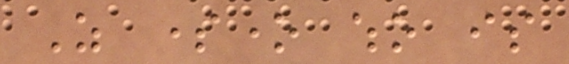As someone who is
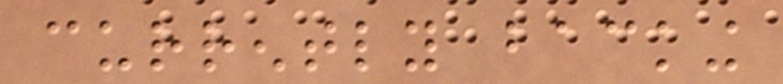currently backing
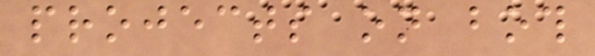projects on both
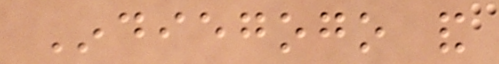Indiegogo and
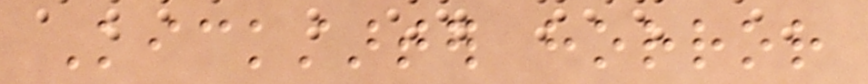Kickstarter horror
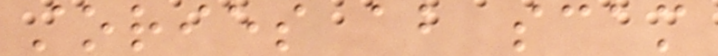stories about scam
